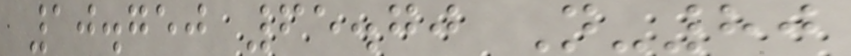10.750 65.70 N-80
